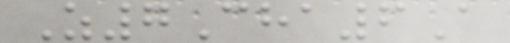Z7Cha6A
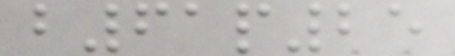b61p25
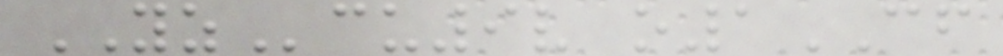YZcu9v o1CF
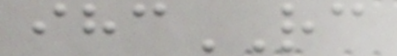ihcRC
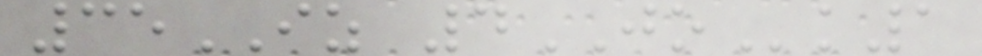35IZ 4JOk1
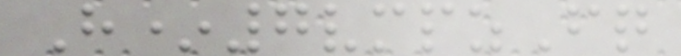H*7vmpzFq
